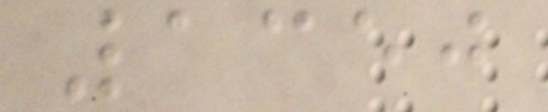1350
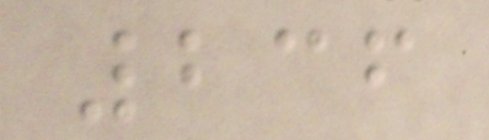236
